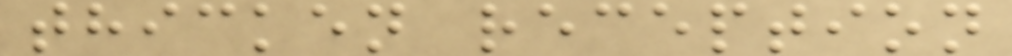thicken reception
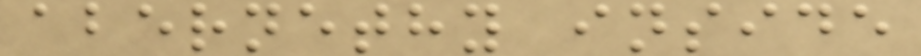abernethy inside
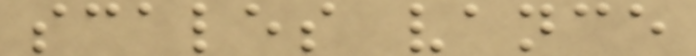scales vance
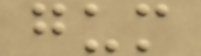gum
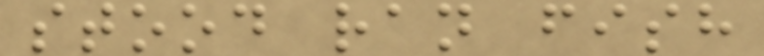stood ran fish
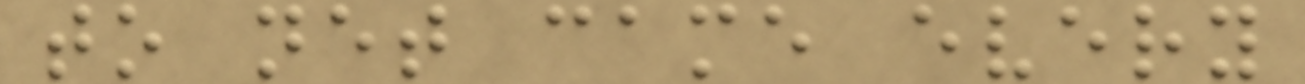to net came every
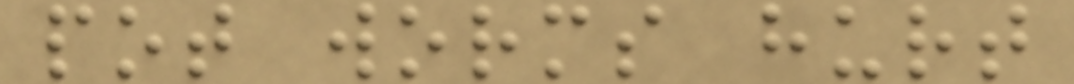pot worms hurt
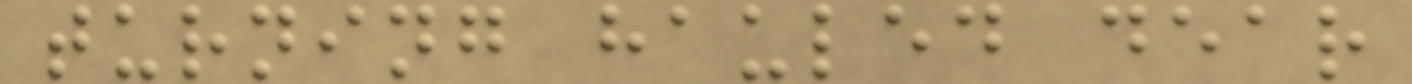turning hauled dear
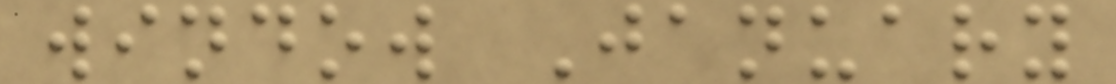window January
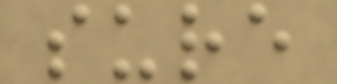sure
